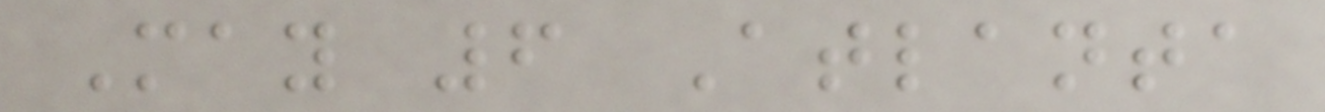May 6 Atlanta
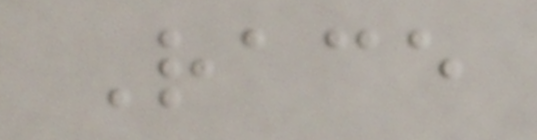Race
